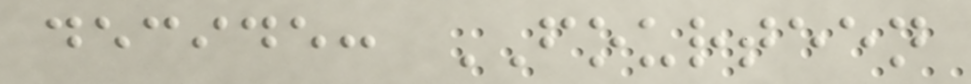decide: FOURTEEN
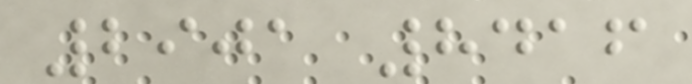2901 8416
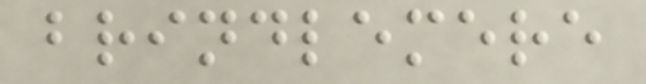brindlemere
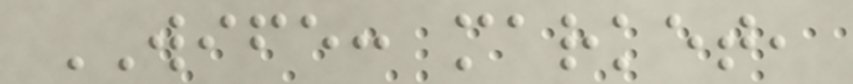WIFE: market,
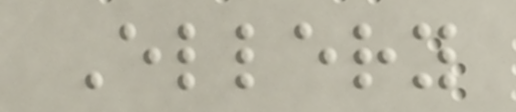Ellery
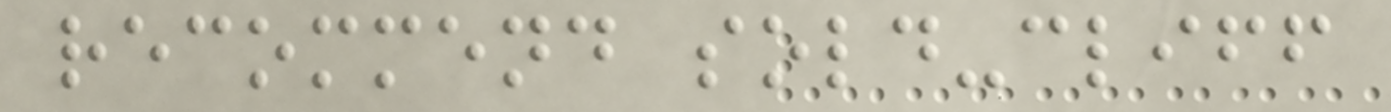recommend sold-cliff
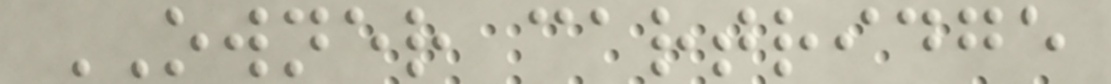OWNER cartridge
